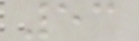53
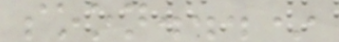soon...*
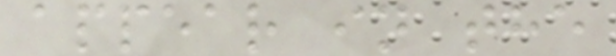appear in the
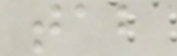tab
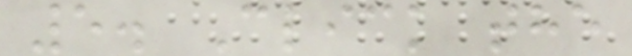5. Click the
